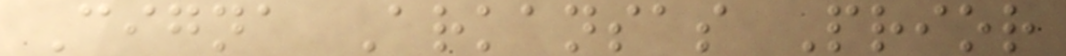Cigna Arkansas Prior
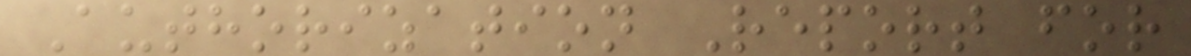Authorization Report for
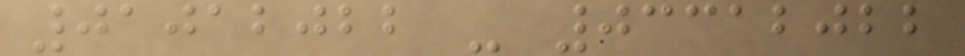01012022 - 03312022
